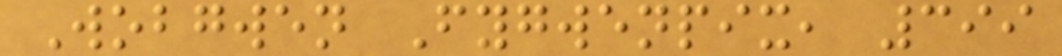Wobgwen Fygwenpix, 399
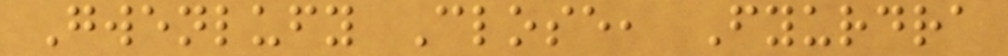Gwenlufy Close, Fyurdra
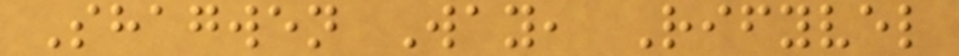Shagwen Way, Rifyvel
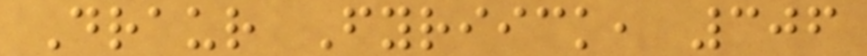Draur Fyriick, 306
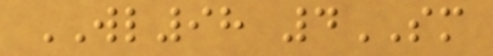WL98 4SM
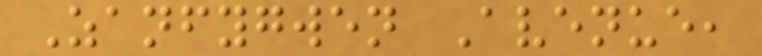Zanfygwen Avenue,
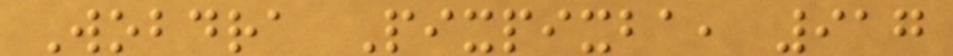Wobdra Pixpixba, 917
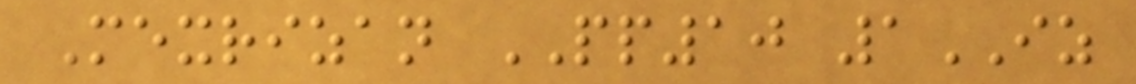Mexrizan PP10 1IZ
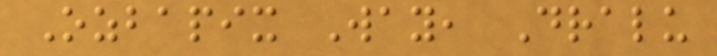Ozbapix Way, Dralu
